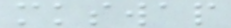mkswap
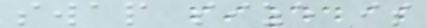swap size is
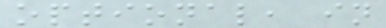optional, in
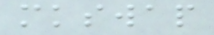mkswap
